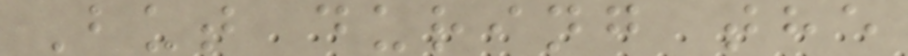But during the
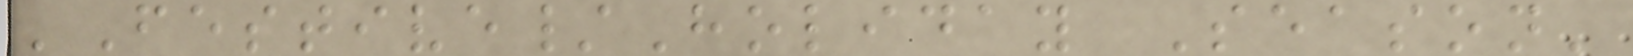'Festive/Holiday Season'
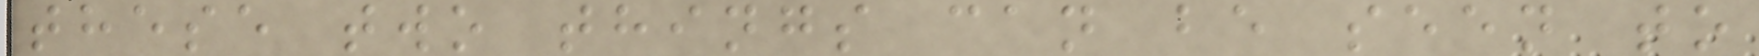these two things can be seen to
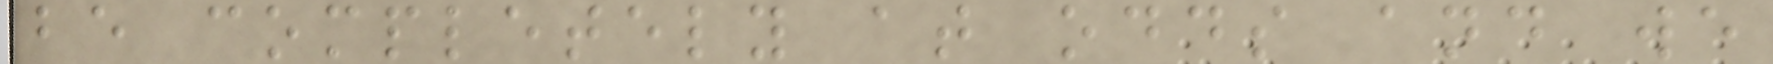be completely at odds and we
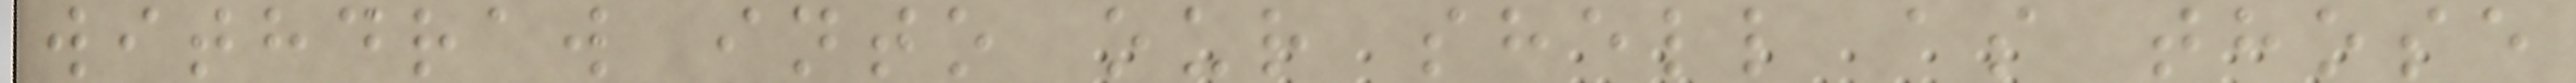withdraw into our shell as those
